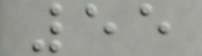55
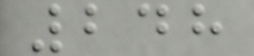248
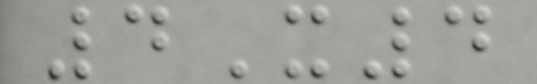4X4
